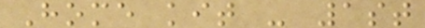Home kit - 1st
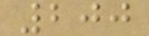200
